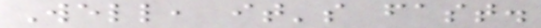Well, it's fast.
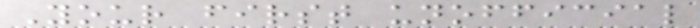Your first unofficial
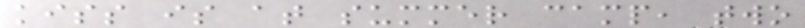kiss is at summer camp, two
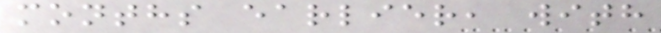months earlier, with
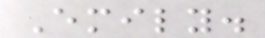Emily.
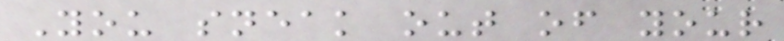You sneak out of your
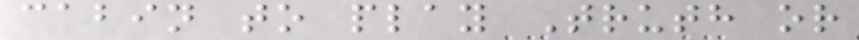cabin to play Truth or
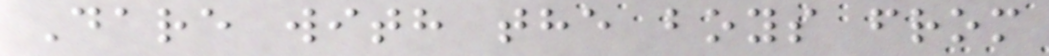Dare with the boys from
